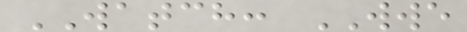WATCH: WWE
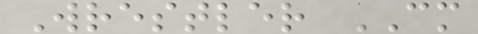Wrestler CM
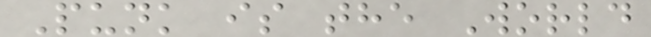Punk is the World
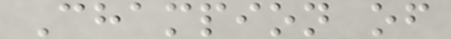Champion of
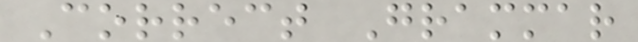Correct Grammar
